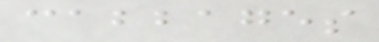cabbages
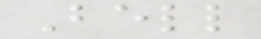Bell
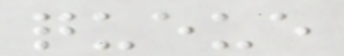queue
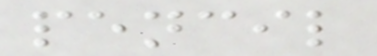pencil
